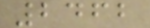2462
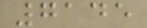7145
